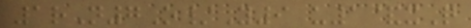1rN7O/Y9 u1&xQ
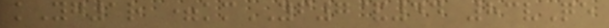kYg1r =kmYF7&44 83vQe
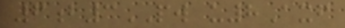6b3PW u8Axf
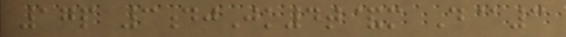17p 3djJk4t&m D@3
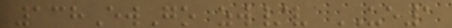138EwGo zw/v UE1
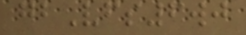gbVfs6wj
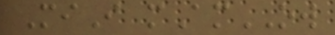MiI mAmOW
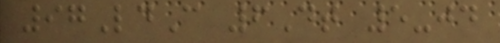97LdC 6Dt 5-jd
